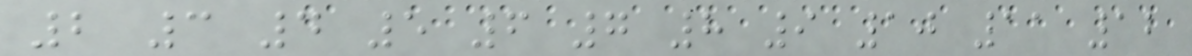2 3 4 5 6 7 8 9 10 11 12
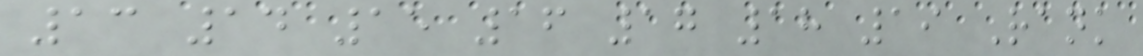13 14 15 16 17 18 19 Rank
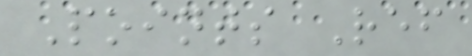Points Ref
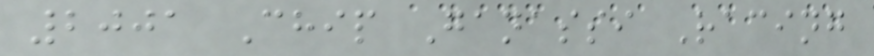2001 Chip Ganassi Racing
